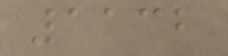1132
